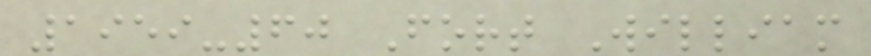1959-60 Fort William
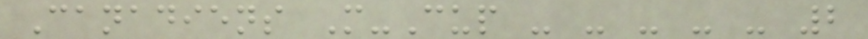Canadiens M-Cup - - - - - 2
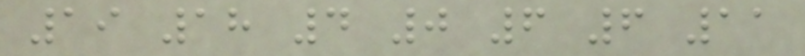19 18 4 0 6 6 11
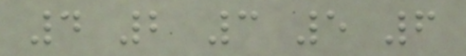4 2 3 5 6
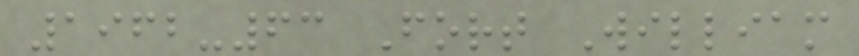1962-63 Fort William
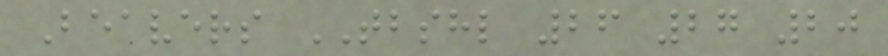Beavers TBSHL 26 27 20
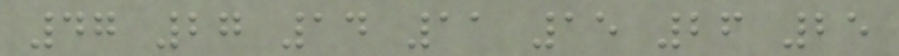47 27 14 11 15 26 25
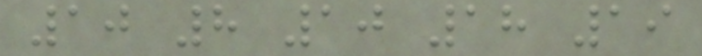10 8 10 18 19
